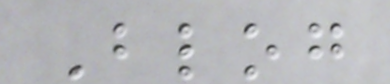Blog
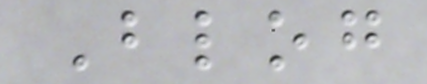Blog
